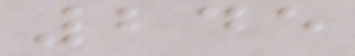245
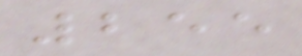255
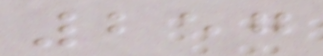257
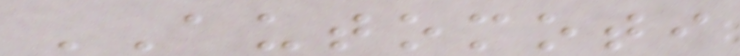AUTOMOTI
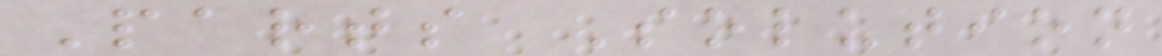Parts Solution
